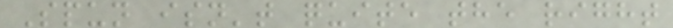Spun isn't quite the right
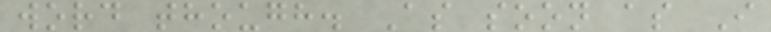word though. As soon as I
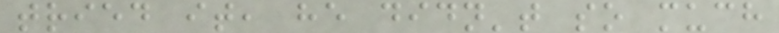tried it, he didn't so much
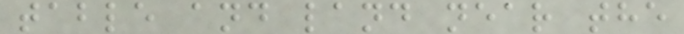table and land near the
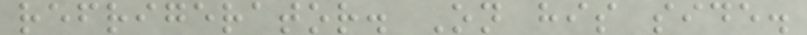refrigerator. On his side.
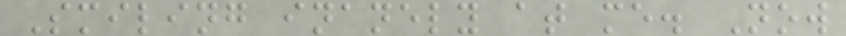Smiling inanely at me. Now
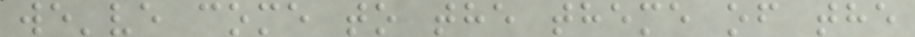we've come to the theme of the
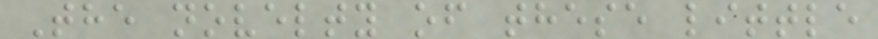The novelty of these little
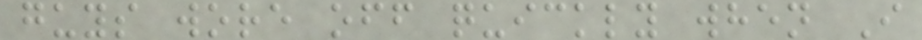guys wore off quickly when I
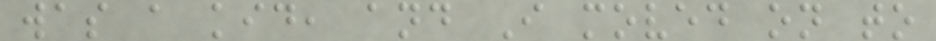was a kid, and I moved on to
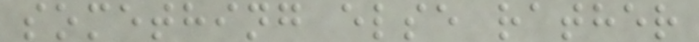something else rather
